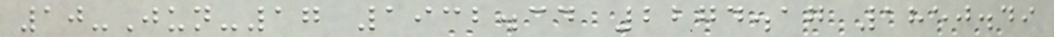10-Jun-17 1932.34 2274.17 1850.49
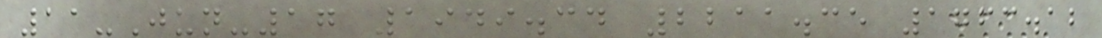11-Jun-17 1949.34 2211.35 1763.12
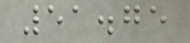51.75
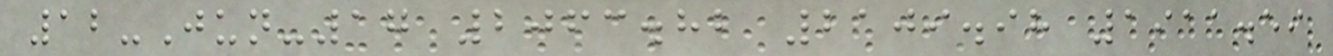12-Jun-17 2063.82 2109.98 1911.59
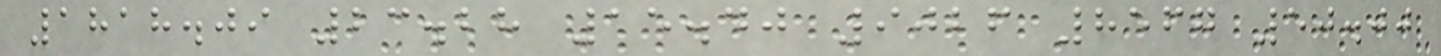1818.09 23.28 15.40 9026 8567 50.00
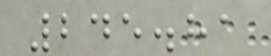245.81
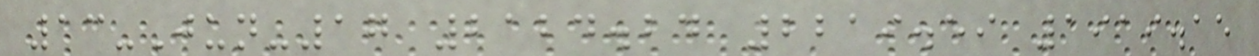13-Jun-17 2124.24 2219.59 1919.15
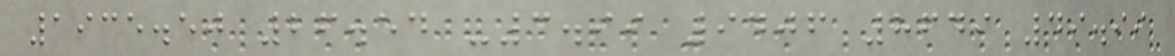1935.50 26.54 -3.99 9406 8649 49.99
